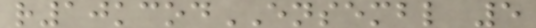r10kcodENSEMBL 5
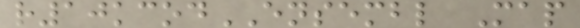r10kcodENSEMBL Map
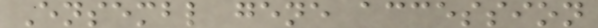Ensembl gene accession
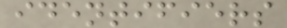identifiers
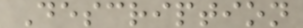Description
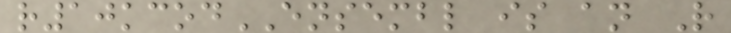r10kcodENSEMBL is an R
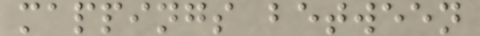mappings between
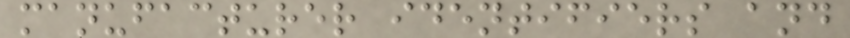manufacturer identifiers and
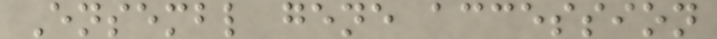Ensembl gene accession
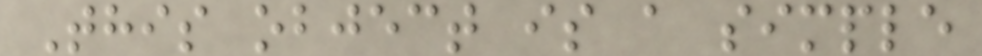This object is a simple
